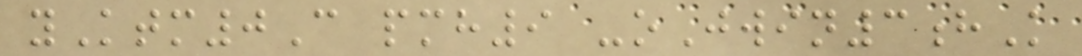yKtm0C pmh9 -oJwin3hK
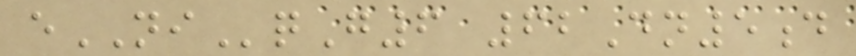eNIqG6 62Dn5d
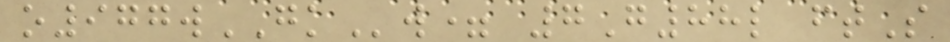o977wGKw= 7G88l ftS
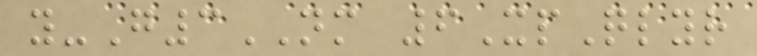y-G3NM 6XpQlyr
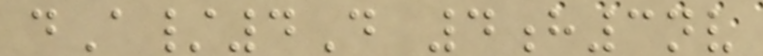dA/4D 4h3nv
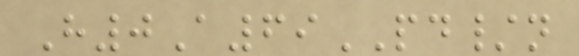H0A69PD/n
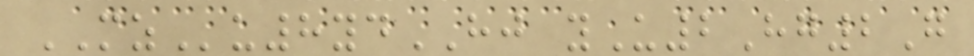MZu8ydHJ yU2Hg2G
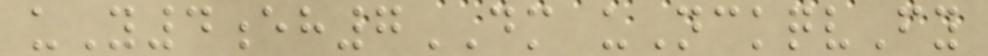uY4eh7DM uNckqvFy
